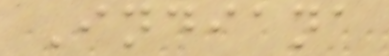Indiana
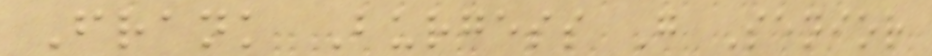Frank Burgess G Senior
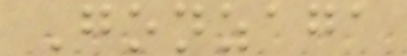Gonzaga
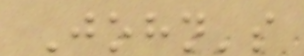John's
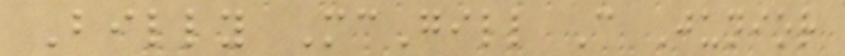Billy McGill C Junior
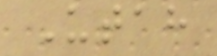Utah
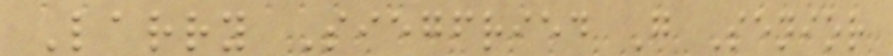Larry Siegfried G Senior
